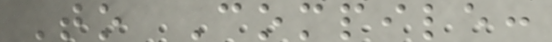To Compile:
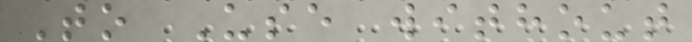To Use without
